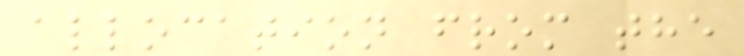allocation from the
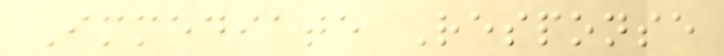Immediate Response
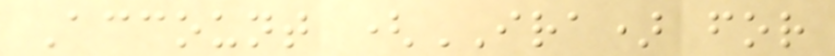Account (IRA) for
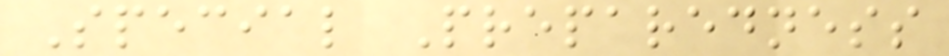Special Preparedness
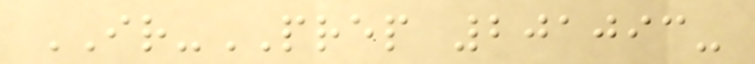IR-PREP 201093-
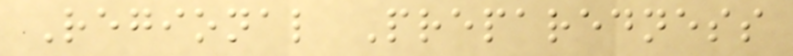Regional Preparedness
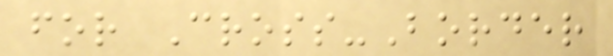for Cross-Border
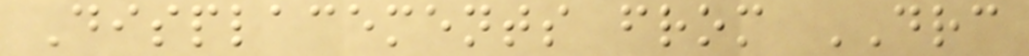Displacements from DRC
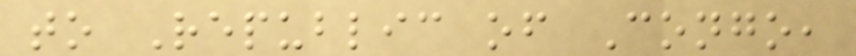to Republic of Congo,
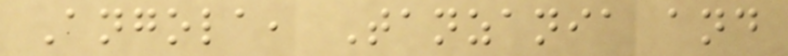Angola, Tanzania and
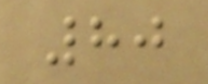80
